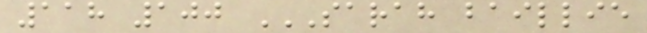118 100 SARAH BAILLIE
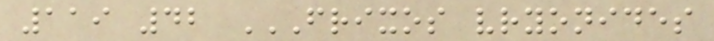119 42 FRIXOS VRYONIDES
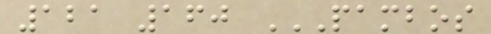121 160 PAMBOS
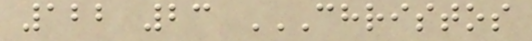122 23 CHRISTOS
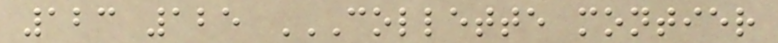123 125 COLLETTE MONTIER
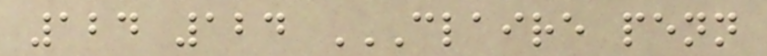124 124 CLAIRE PENN
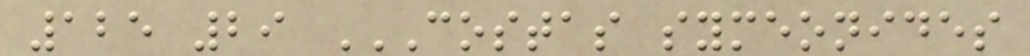125 29 COSTAS SYMEONIDES
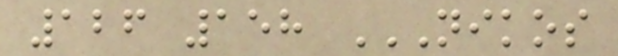126 158 NIKOS
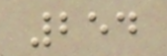254
